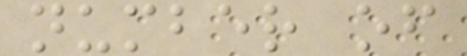number of
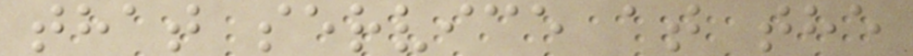that service at the
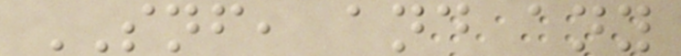SNF, and any
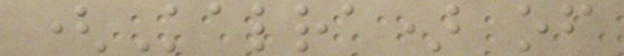(Kalra) of
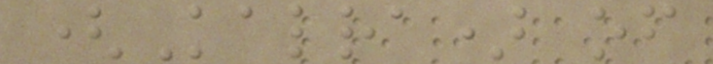(Kalra) of
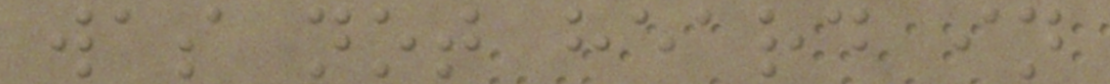was not heard in
